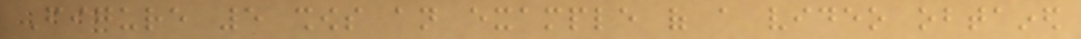Figure 5 shows an example of a video obtained
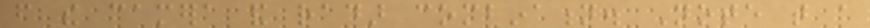from the camera and radar combination. Note that a
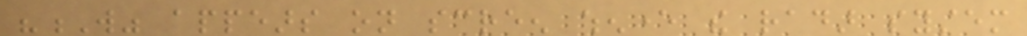"W" appears on screen whenever the radar system
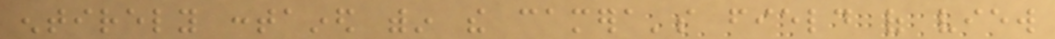entirely contained within the camera's field of view
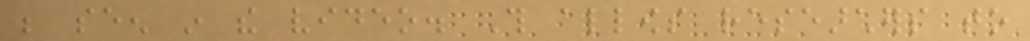be seen in the video. This allows researchers to
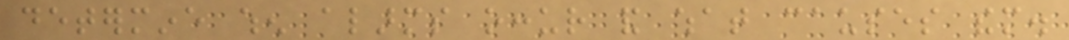determine when alarms occur and what causes them.
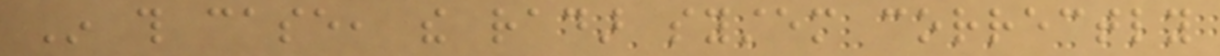In this case, the radar system correctly
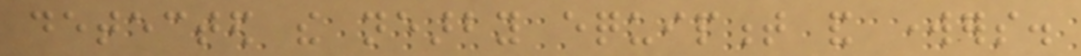detected the nearby equipment and workers.
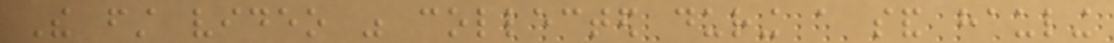The first video was collected during a sand hauling
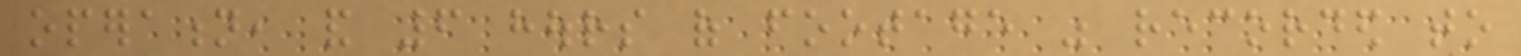operation, and 6 hours of footage was recorded to
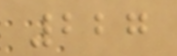227
